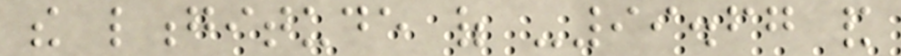the longitude of -99.67 and
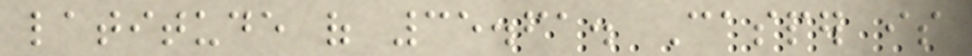latitude of 35.61. Casper is
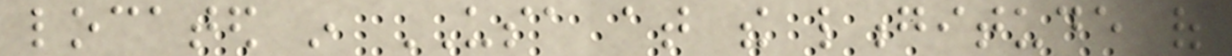located in USA at the longitude of
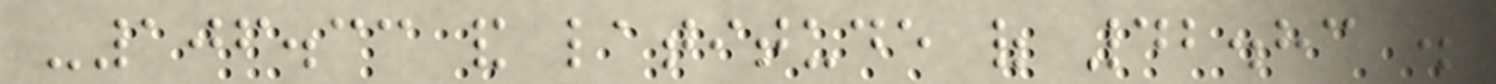-106.33 and latitude of 42.83 .
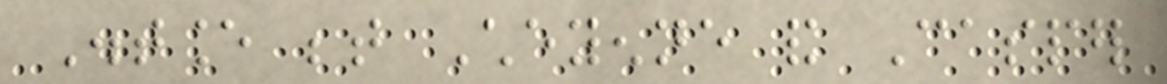Distance between Cheyenne and Casper
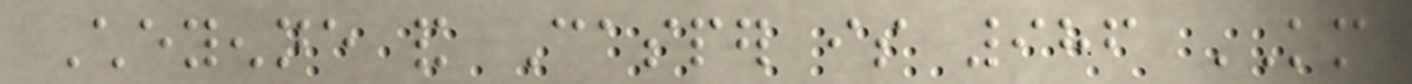Cheyenne and Casper is 986 KM
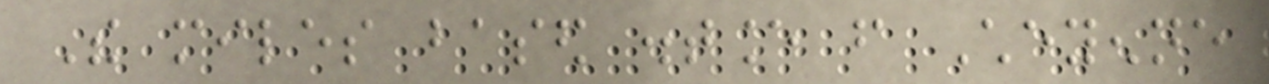The miles based distance from Cheyenne
